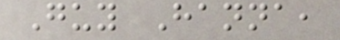Guy Hanna,
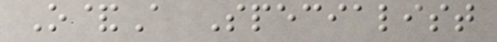O&A Specialist
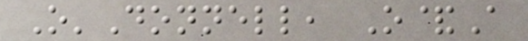O'Donnell, O&A
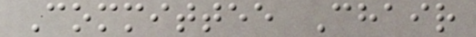Committee Chair
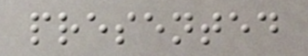presented
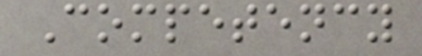Competency
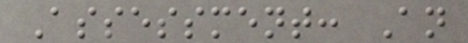Assessment: An
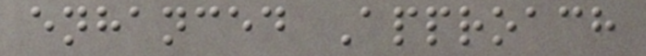enhanced Approach
